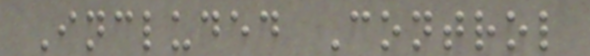Included Control
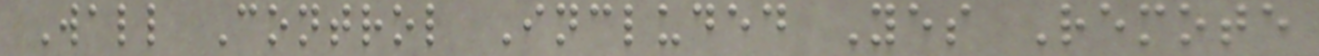Wall Control Included Yes Remote
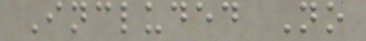Included No
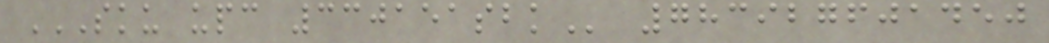SKU UPC 330151SBK 783927601450
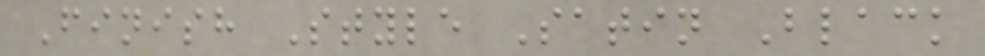Finish Style Satin Black
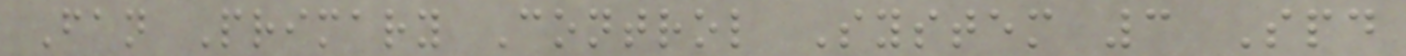Fan Primary Control System 3 Spd
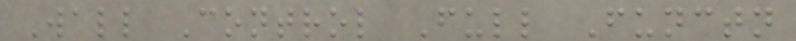Wall Control Full Functn
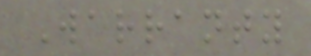Warranty
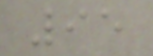95
